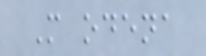M odena
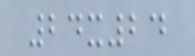24x24
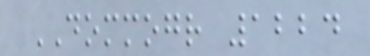DOMMOGR 1224
